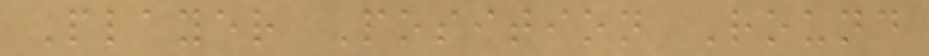Player Position Round
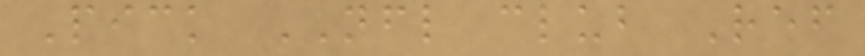Pick NFL club Ref
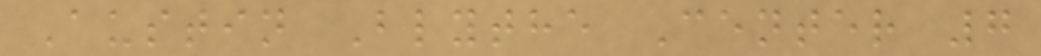Austin Blythe Center 7
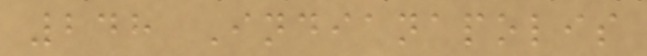248 Indianapolis
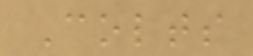Colts
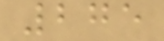275
